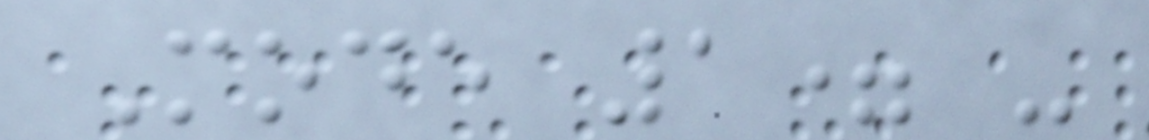Mode 1= -
